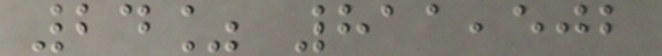24% 811,502
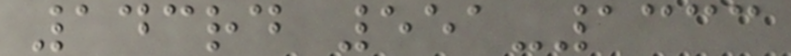143rd 551-1333
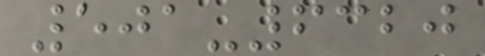501-6320
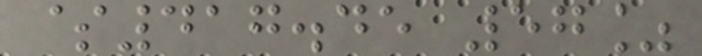$417.45 57%
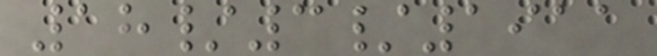18/3/1911
